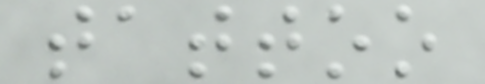tattoo
